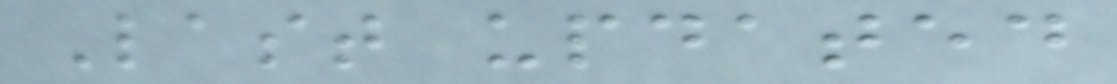Last updated
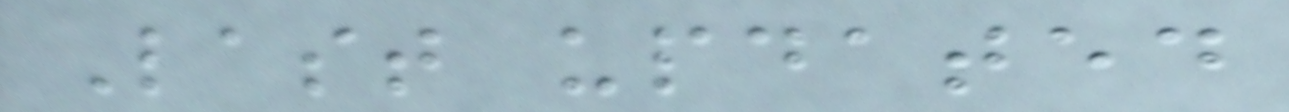Last updated
